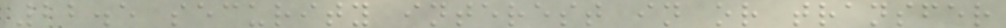22.5 security interest in or transfer
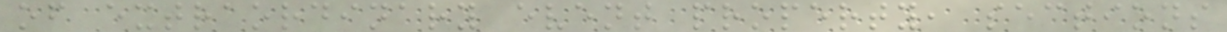of extraordinary event property, sections
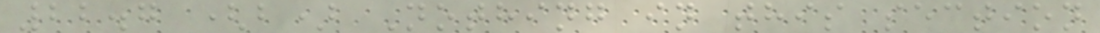22.7 (b) Nothing in this section
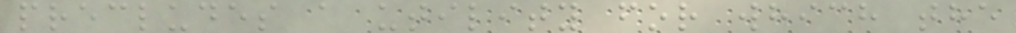precludes a utility for which the
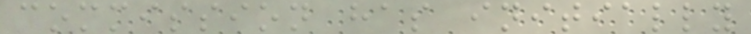commission has initially
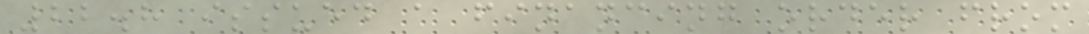22.8 issued a financing order from
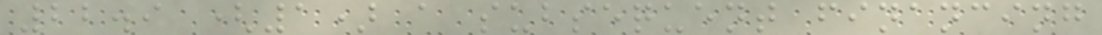22.9 (1) a subsequent financing
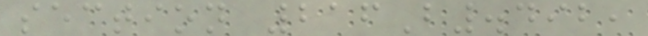section 216B.492,
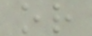or
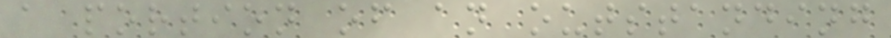a portion of an outstanding
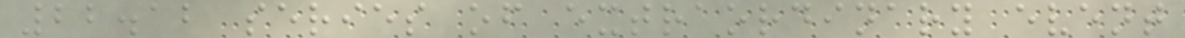22.12 series of extraordinary event
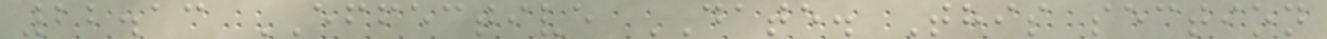22.13 EFFECTIVE DATE. This section
